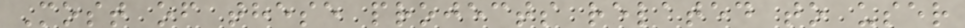Most of these projects related to user
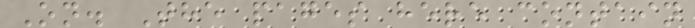On. The pages here contain
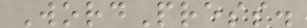WordPress.
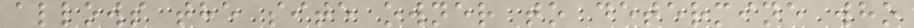allows the site owner to determine who
